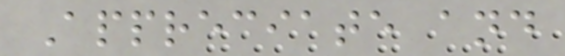Appreciate and
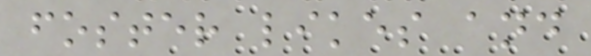foster likes and
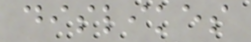dislikes
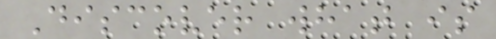Discover what is
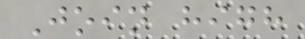Join high
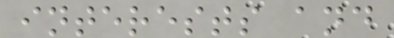interests and
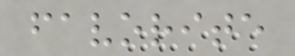favorite
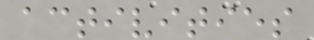activities
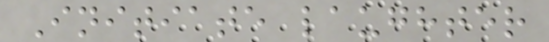Initiate laughter
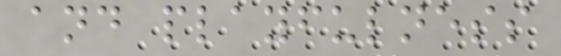and playfulness
